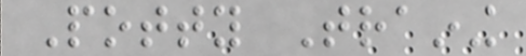Potty Training
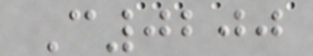C0200
